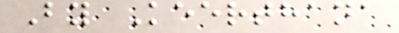By Keerthana
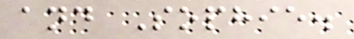and Sophie.
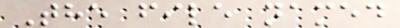The file named
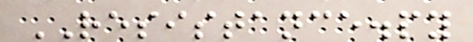RESISTANCE.py
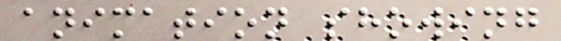animation showing
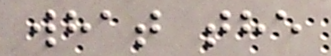what the
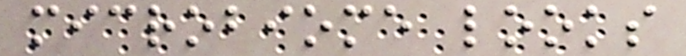microbiome looks
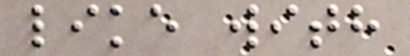like with
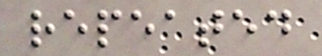repeated
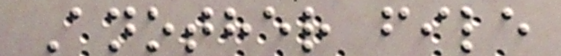Another file
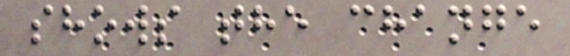shows the change
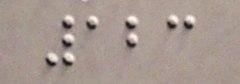123
